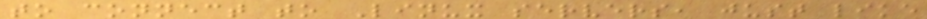to connect to Linux servers, just like
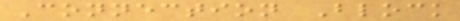Connection Block
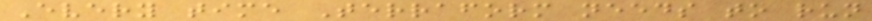Every time Terraform needs to run
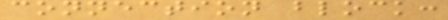connection block:
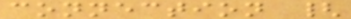connection {
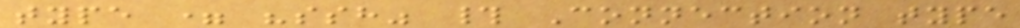type = "ssh" # Connection type
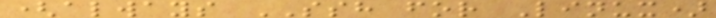(always SSH for Linux)
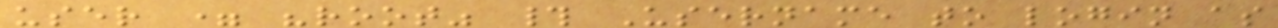user = "root" # Username to login as
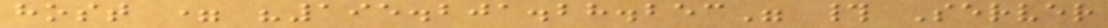host = "195.201.28.253" # Server
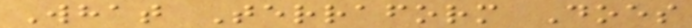What Terraform Does
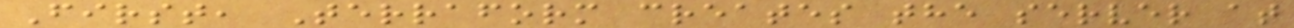First, Terraform creates the server at
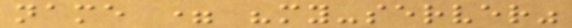name = "my-server"
